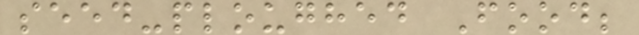seed-ploughed Food;
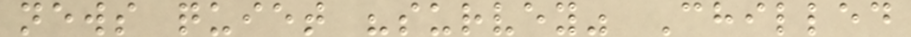news quiet "survey" Chilled
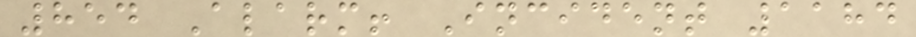854 Alarm! Incident 1184
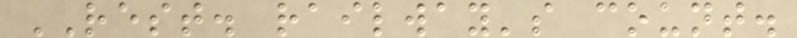REST. railway's count.
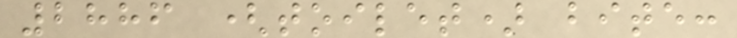2886 (toilet) bite:
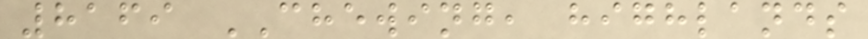8169 CHEWING, highlands
